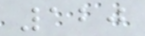120
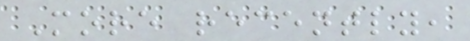More recently,
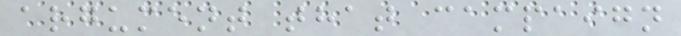argument that campaign
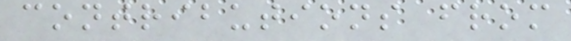contributions from
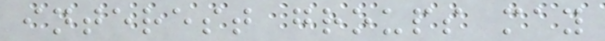interest groups may
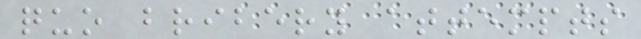quo bribery attempts
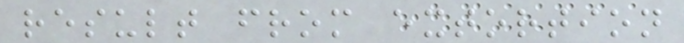result from extortion
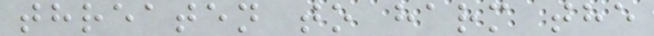threaten to harm the
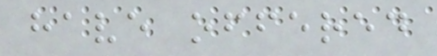have offered
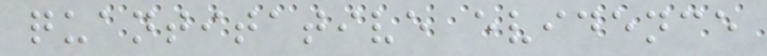quantitative evidence
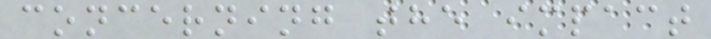concerning the impact
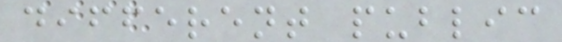different public
